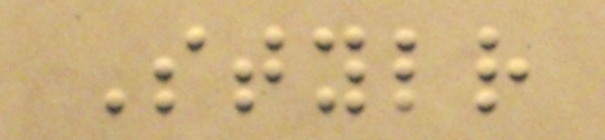Stylr
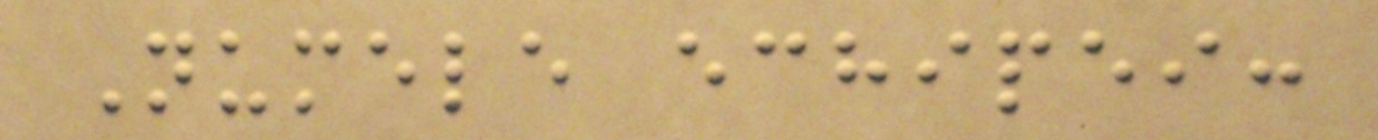Numele echipei:
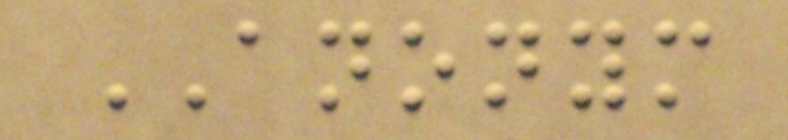ANONYM
